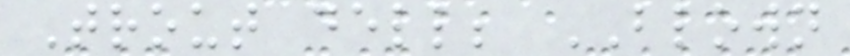Trout dell; BLOWN
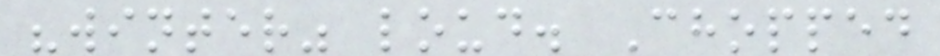"winter" loud. Chopped
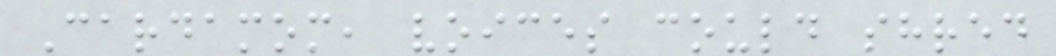Cardamom, voices could shred
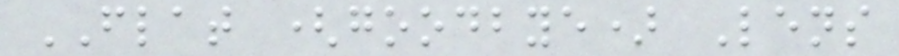FLAT (goodbye) Lens
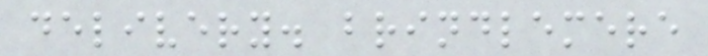delivery. brindlemere
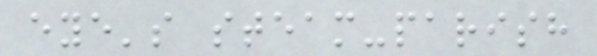eye's steam-parish
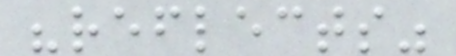"reflects"
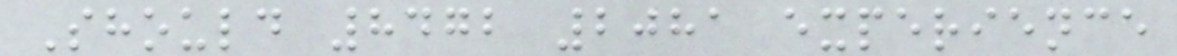Should 8472 2081 experience
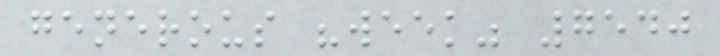generous "week" 7540
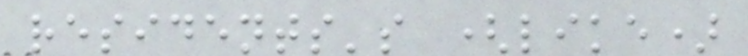residents's (like)
